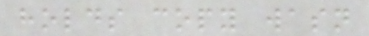holds copy wasn
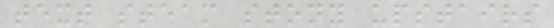text steam stony upstairs
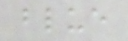blue
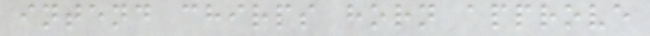intend chirps horn approve
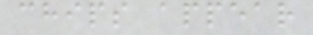chips appear
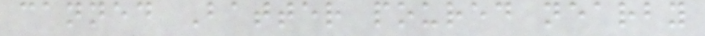canned Batter poured nearby
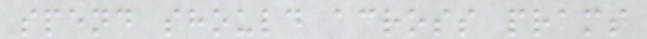spend should across prams
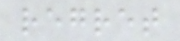regret
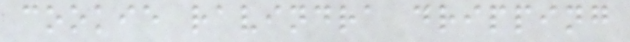cookie ravindra dripping
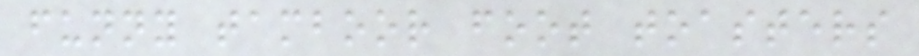funny tamboor foot toasters
